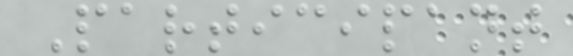Participant
